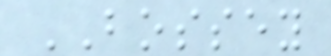BOSSEY
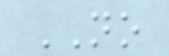NO
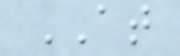AT
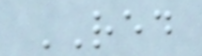RED
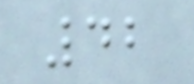42
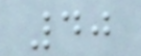40
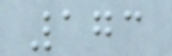173
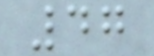47
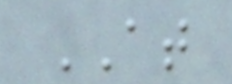AT
